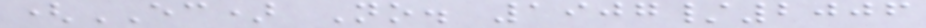(EC) No. 1907/2006
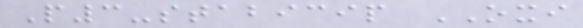P3-stabicip OXI
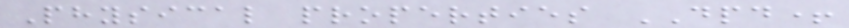Physical properties DPD+
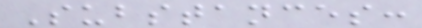Substances:
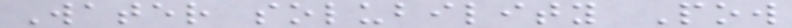Water solubility Pow
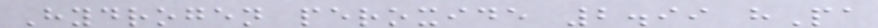Hydrogen peroxide 2.99 hPa
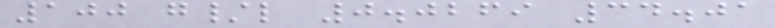100 g/l 0.0269 34.01
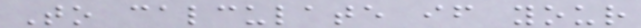To calculate if your
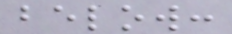below:
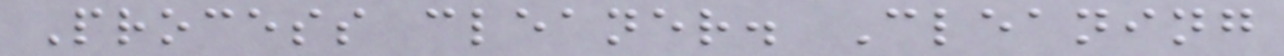Process cleaner. Cleaning
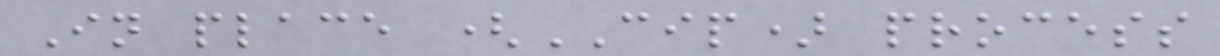In place (CIP) process
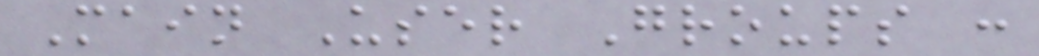Main User Groups :
